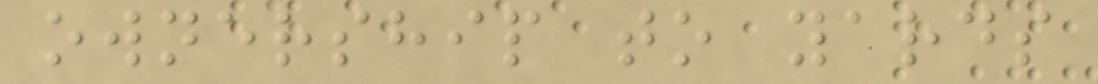ownership to yards
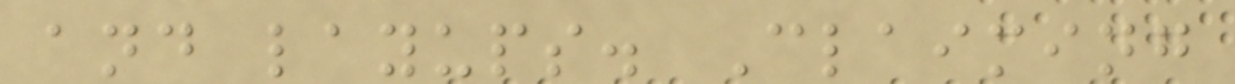and layups. Claiming
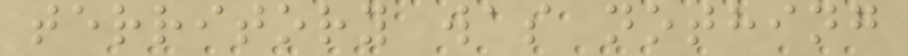territory was nothing
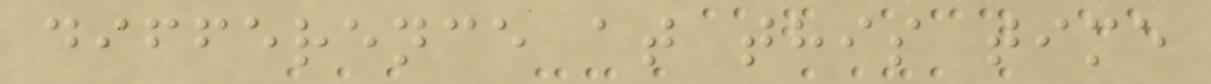difference at this time
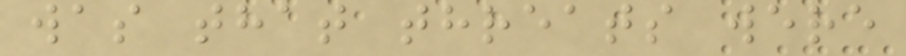was that threats were
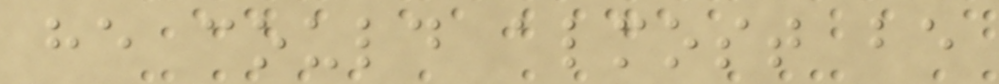he could almost be
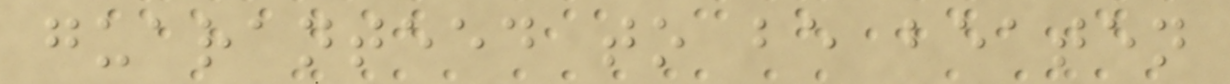guaranteed to be beaten
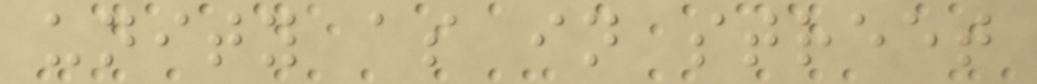unity as in street
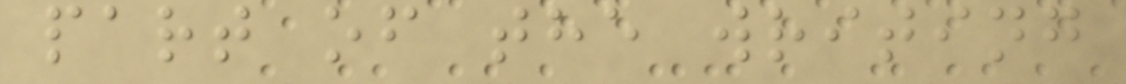part of the writing
